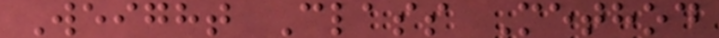Weight Class Method
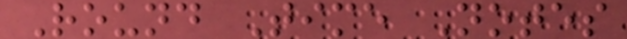Round Time Notes
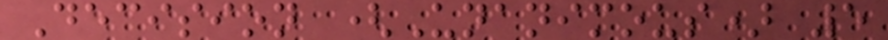Decision (Unanimous) 5
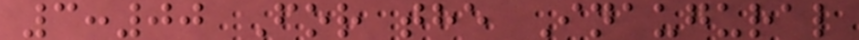3:00 For the Inaugural
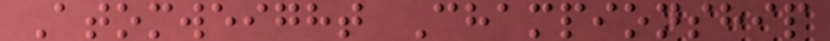Atomweight Championship
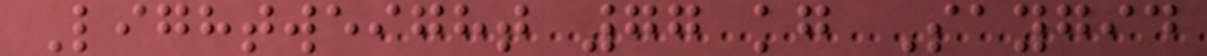Lightweight 77 kg Saygid
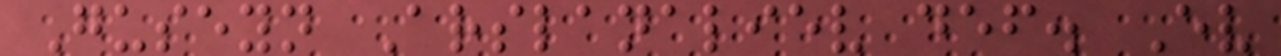Guseyn Arslanaliev def. Ev
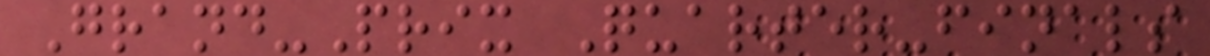Grand-Prix Quarter-finals
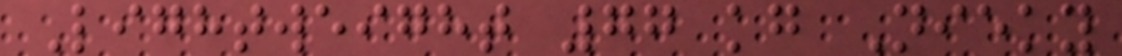Lightweight 77 kg Nieky
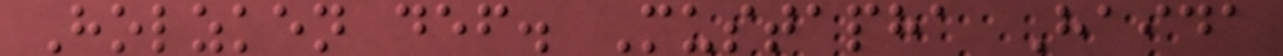Holzken def. Mustapha Haida
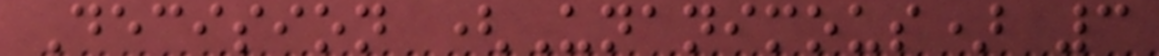Decision (Unanimous) 3
